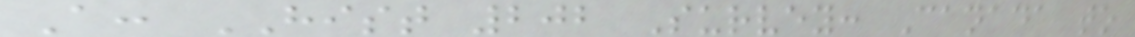A: HIST 202 Survey: Canada to
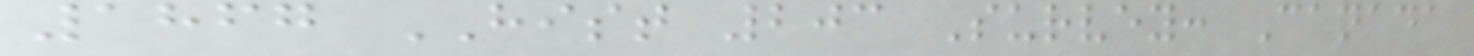1867 HIST 203 Survey: Canada
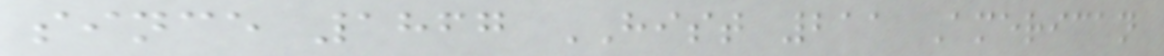since 1867 HIST 211 American
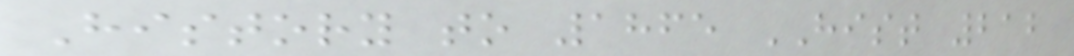History to 1865 HIST 212
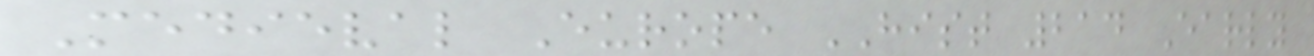Medieval Europe HIST 214 Early
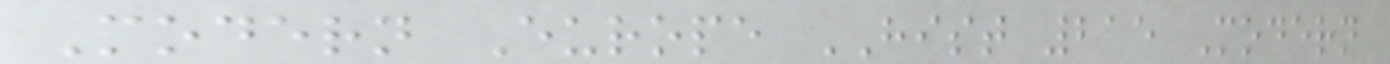Modern Europe HIST 215 Modern
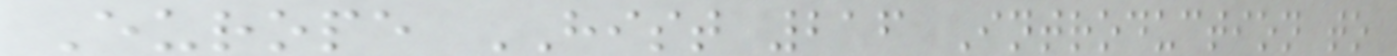Europe HIST 216 Introduction to
